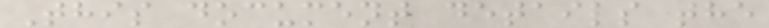This document details the
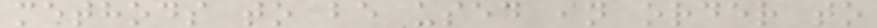methods to be used in order to
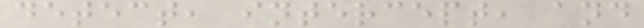detect, intercept, and
